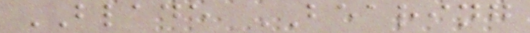BLADE BEARING
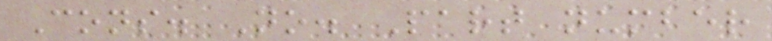Cons. No. Part number
